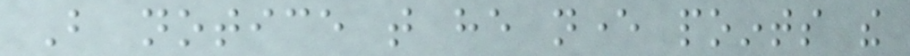But notice that he never points the
